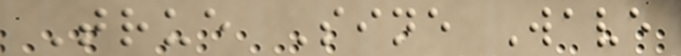True Sine Wave
